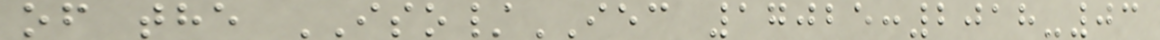of the ISO/IEC 17025:2018-03
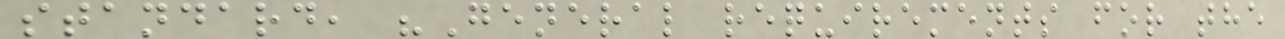standard, "General requirements for the
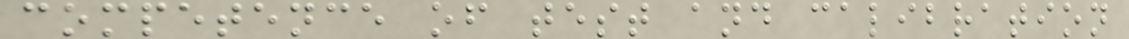competence of test and calibration
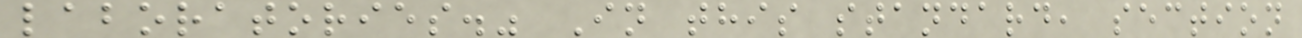laboratories." In this standard, section
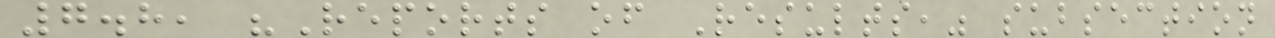7.8, "Reports of Results," subsection
